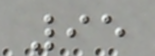95
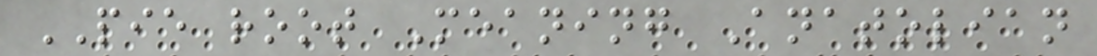PIE root Meaning Anatolian
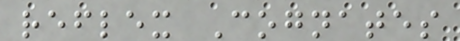reflex Cognates
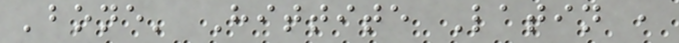'bone' Hittite Latin ,
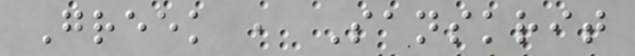Greek , Sanskrit
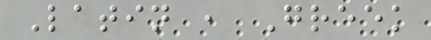Latin , Greek
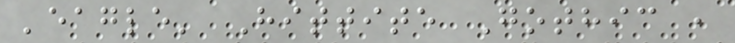'eagle' Hittite Gothic ,
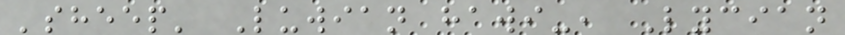'sheep' Luwian hawi-, Lycian
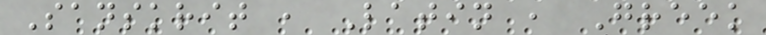Sanskrit , Latin , Greek
